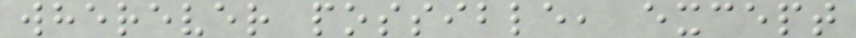wherever possible, except
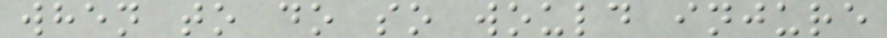when to do so would injure
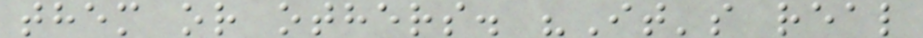them or others. "It's real
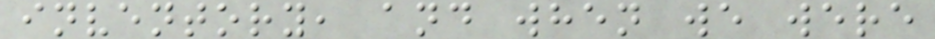inventory, and when we were
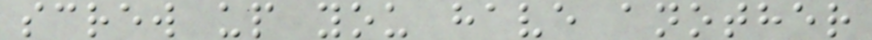screw up you have another
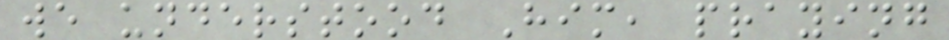we understood Him, praying
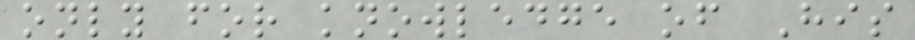only for knowledge of His
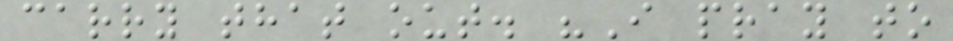carry that out. "I pray to
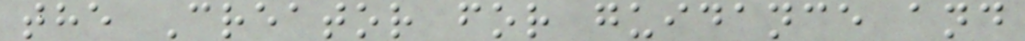the Creator for guidance and
